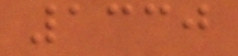1330
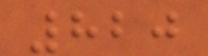820
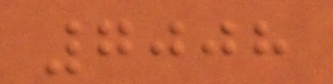7008
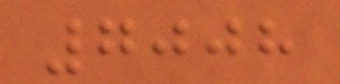7008
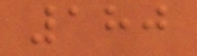180
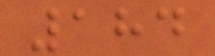184
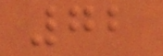72
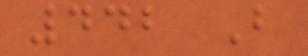442 B
